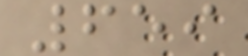659
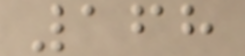168
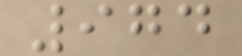974
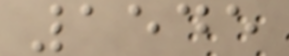1545
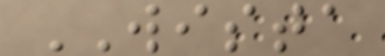WISTA
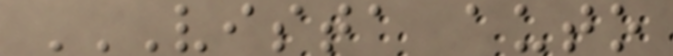VISTA AUTO
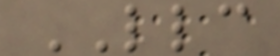LLC
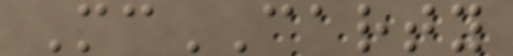McCARTY
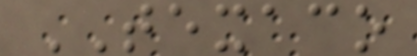TEXACO
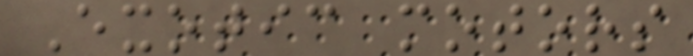Exotic motors
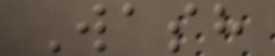Wash
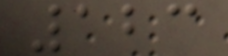123
